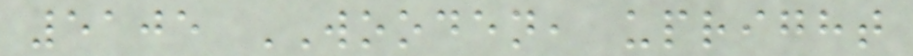5105 WOODEN, upright
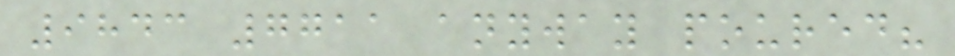9843 7711 anyway poured?
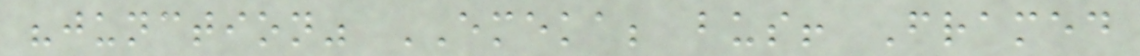"junction" EMEKA; bus! Framed
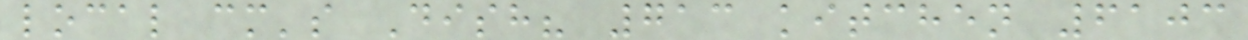local cm's Dish? 713 kitchen 6103
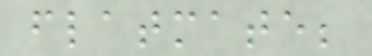flatmate;
